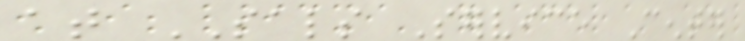at SALS Service Center
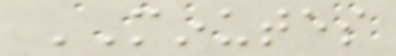MINUTES
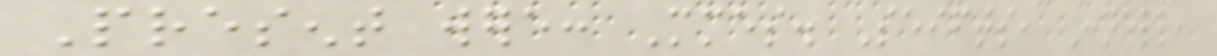Present were: Mmes. Seifts, Connell,
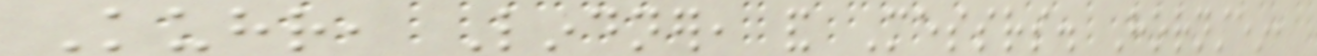Kuhr, Lindner, and Messrs. Hornstein,
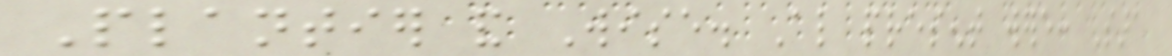Plantier and Wise. Also present were: Sara
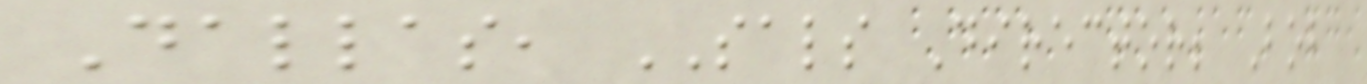Dallas, SALS Director; Bob
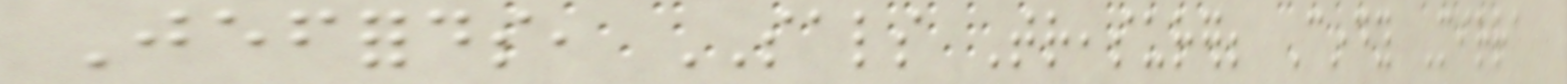Jeffords, SALS Treasurer; Cindy Mirra
